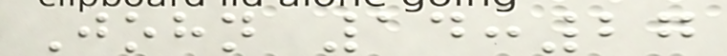John 14:27
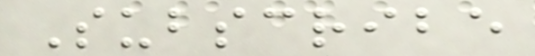Subscribe
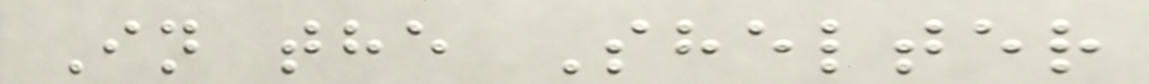In the Shelter
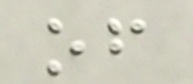of
